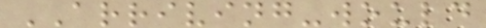ARRIVING-would
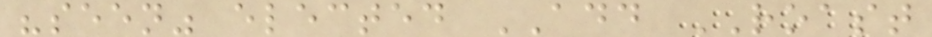"seen" elected ADD ROAST
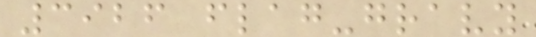3926 flag-gravy
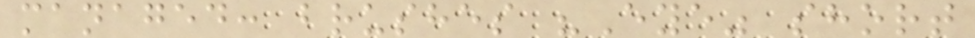managed: brushes "Eye" short
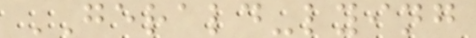GERALD-lying
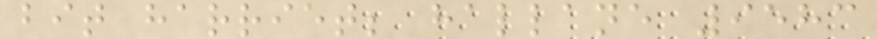bit harriet; hallane 9583
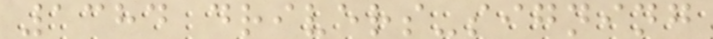1384 drivers-signing
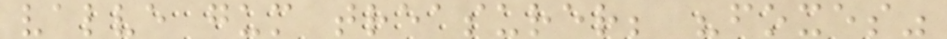valve gum treasurer; "foxes"
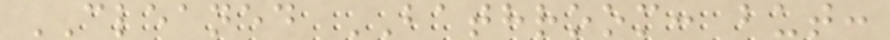CLEANED BATHROOM: but:
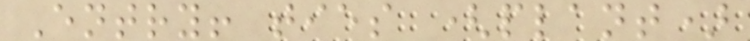Entry! ties (plant)
